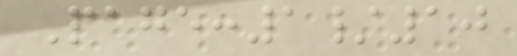Page:1/10
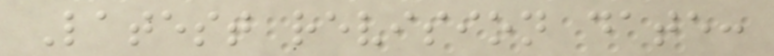Latest revision date:
